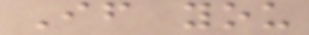If you
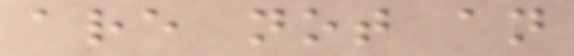are not an
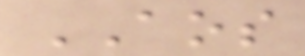AOS
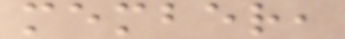member,
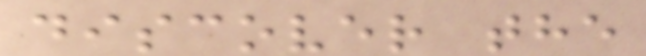discover the
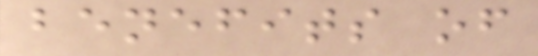benefits of
